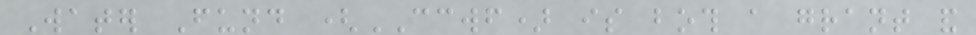Water Fund (CCWF) is both a grant and
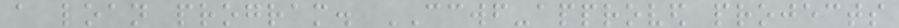a loan program. CCWF-approved projects
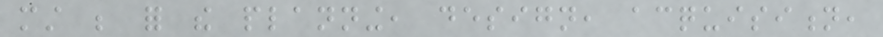must be for the planning, design, acquisition,
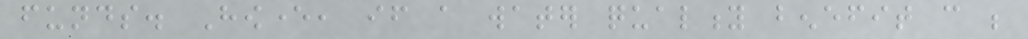funds. However, if a water quality benefit can be
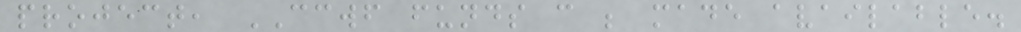project, CCWF funds can be made available.
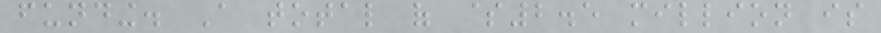funding. A total of $2.5 million is
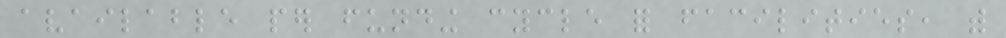available per funding cycle for facilities, with
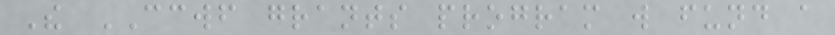The CCWF grants program will fund a
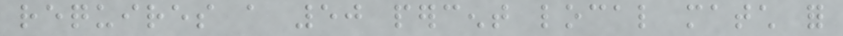requires a 50 percent local match for
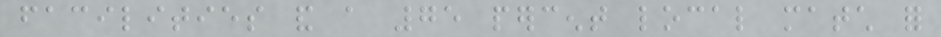facilities and a 75 percent local match for
